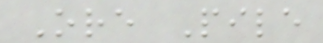Ore Pile
